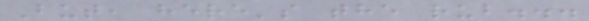But, here's the rub...
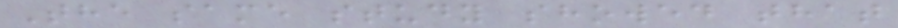The same study showed that
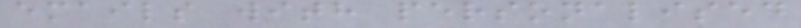emails with personalised
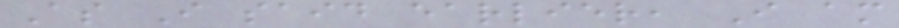As I said earlier, I am
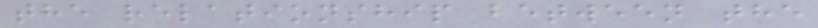the relationship between the
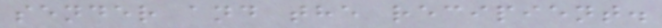sender and the recipient.
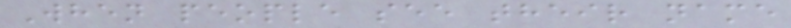When people see their name
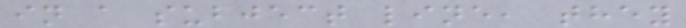in a subject line, they
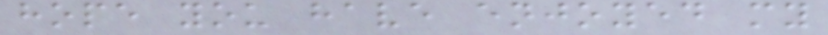hope you have enjoyed my
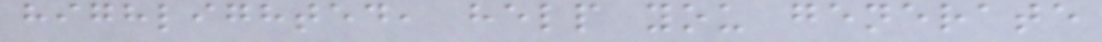highlighted, help you generate
